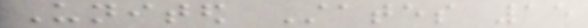United States 15
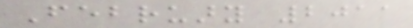February 2011
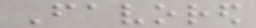Favored
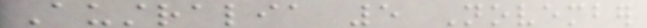Australia 5 November
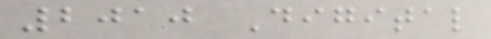2010 Digital
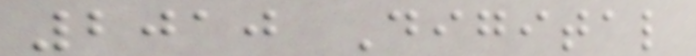2010 Digital
